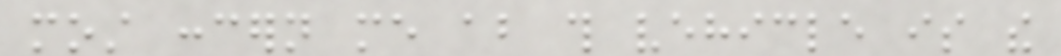most concern me about this vehicle is the
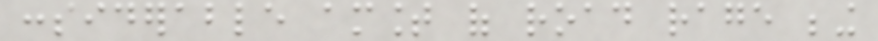considerable amount of road rage being
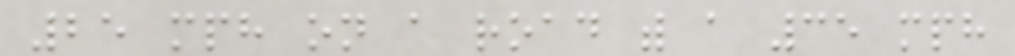25 mph on a road with a 35 mph
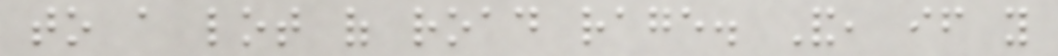to a lot of road rage. And, if you
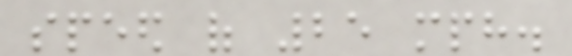speed of 25 mph.
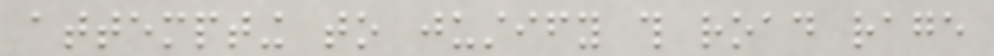attempting to justify this road rage
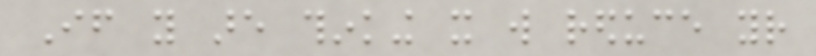If you are thinking it will reduce your
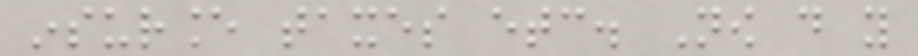insurance taxes etc. Now do you
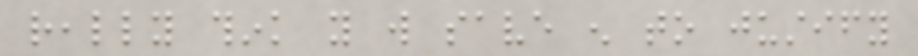really think you will save enough to justify
